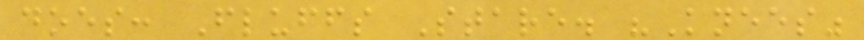does: Fluffs Stare. "Knees"
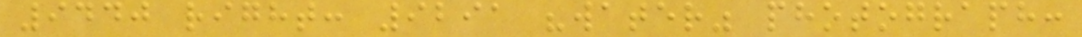9440 right: 9291 "water" photograph:
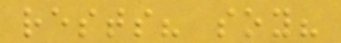rests? soy?
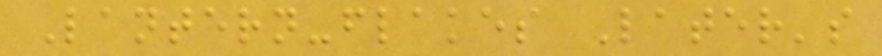Lantern-flakes Later's
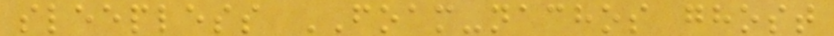sleepless FOAM-nachos ghost
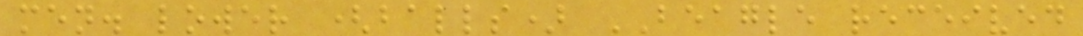men. lower (balls) BEAGLE received
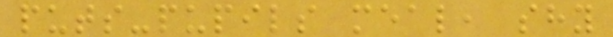puts-pupils meal, shy
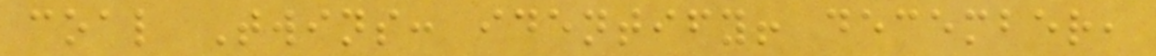coal Twins: identify! december,
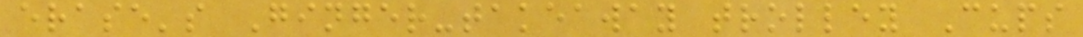erase's Ginger-takeaway trolley Cups
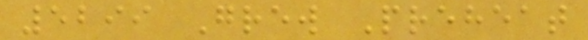5299 Grew Preheat
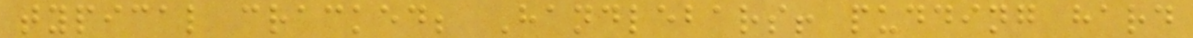typical cracked; Handlebars! pudding hard
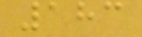183
